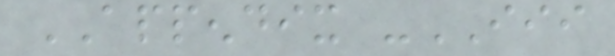APPENDIX -III
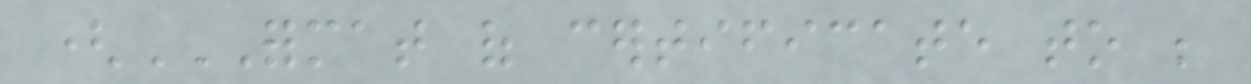(FORMAT OF CERTIFICATE TO BE
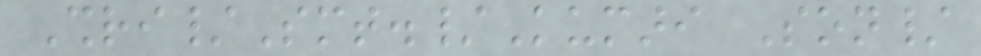Shri/Smt./Kumari Son/
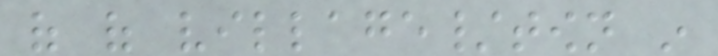of of village/town in
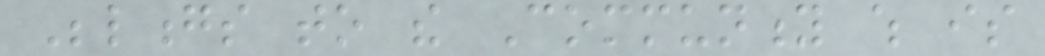Belongs to the Community which is
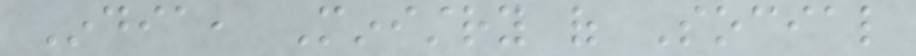India, Ministry of Social
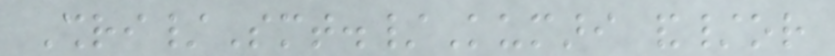Shri/Smt./Kumari and/or
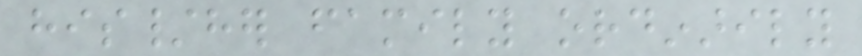his/her family ordinarily
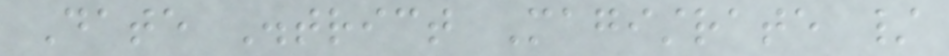Date District Magistrate /
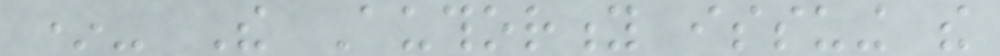*- The Authority issuing the
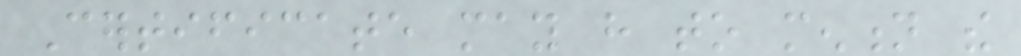Certificate may have to mention the
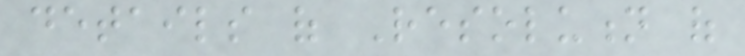details of Resolution of
